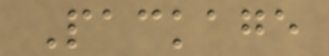Package
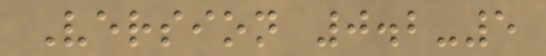Version 0.2-5
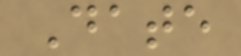Date
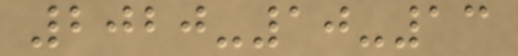2020-10-13
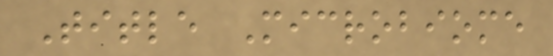Title Microbiome
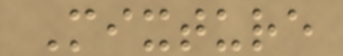Mixture
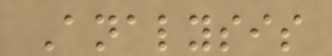Analysis
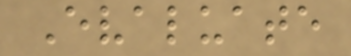Evaluate
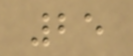25
